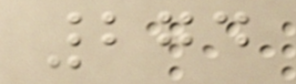274
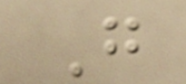G
